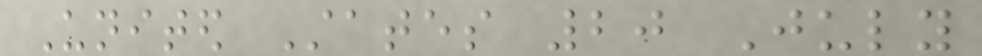United States 20 July
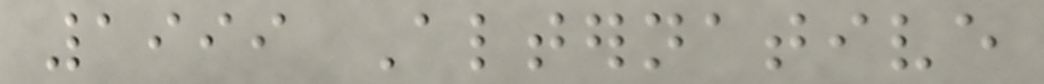1999 Alternative
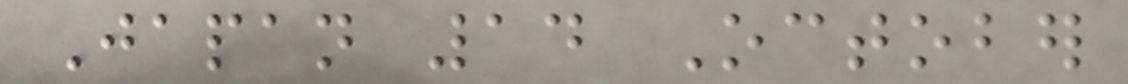Japan 14 October
